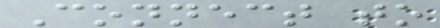Connect to
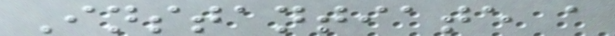Instantiate a
